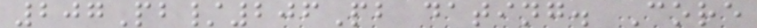207Pb/206Pb dating. Core
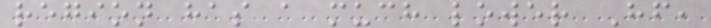region has a much lower Hf,
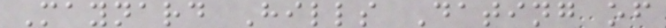Maynard Hills Dating of
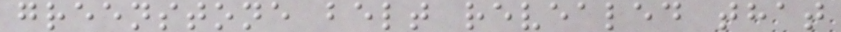greenstone belt revealed that
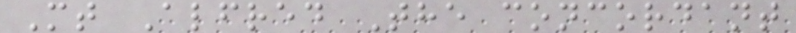Mt Alfred The concordant
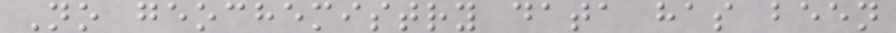No geochemistry data has been
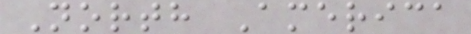North America
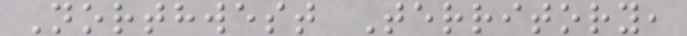Northwest Territory,
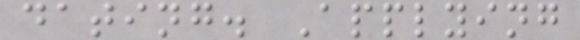dating. Applying
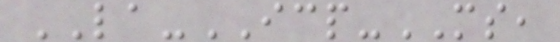LA-ICP-MS,
